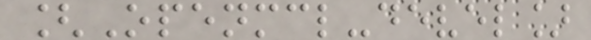[Openmcl-devel]
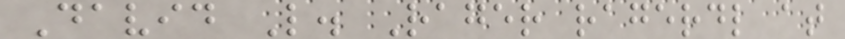David L. Rager ragerdl at
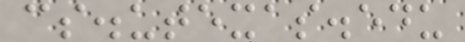cs.utexas.edu
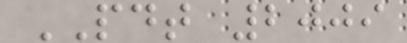PDT 2009
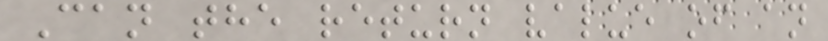Can the return value of an
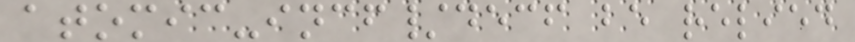atomic-incf/decf be relied
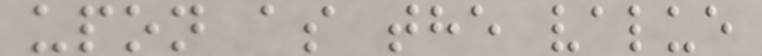upon as the value
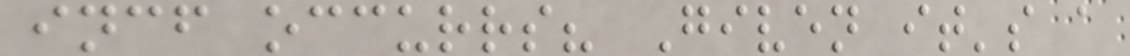incf occurrs? Given it's a
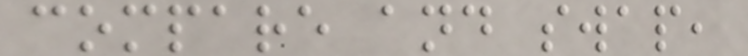compare and swap,
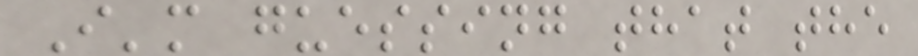I'm guessing that the
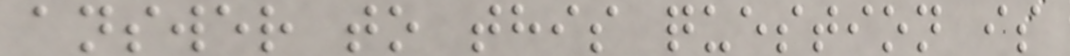answer to this question is
